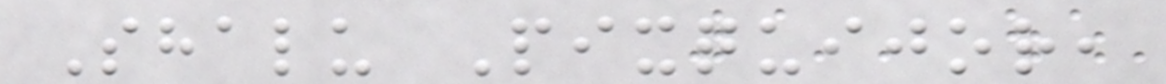Shalu Pixquijor,
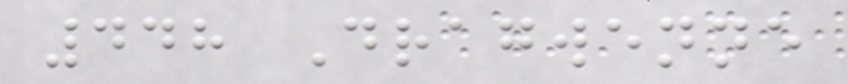448 Dragwenne
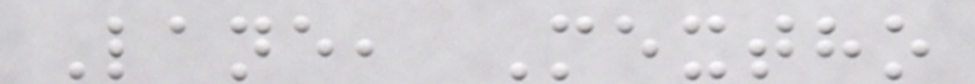Lane, Mextho
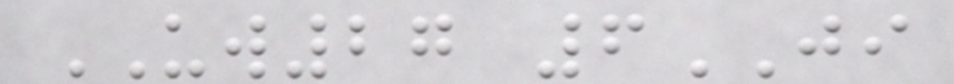UW27 6JI
